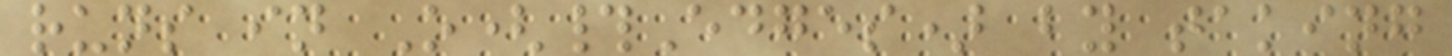runs in O(#Edges) by taking
